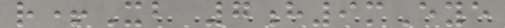r+Xb 7h9mEye
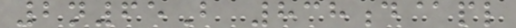2n65B 838d@pl
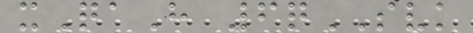xQaH 6qSVK
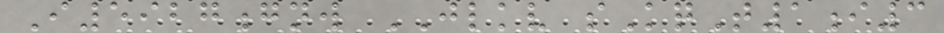I5927gnw JLKV sKqT1i3
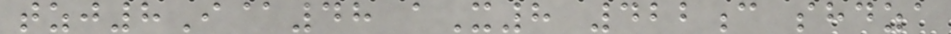tzj8I@48 aX8 422c shdza
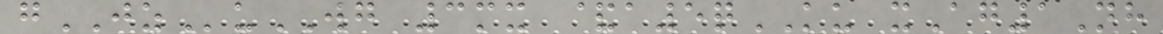gJZuWG 3mx &a5qKU xAg1Nh
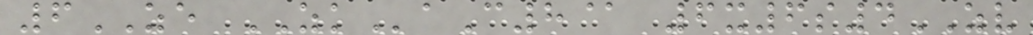6ZE ZKaC8@ 6x6s4ZV
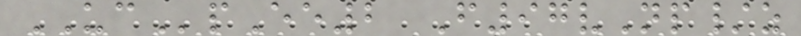UCpEe2 F97vNp/z
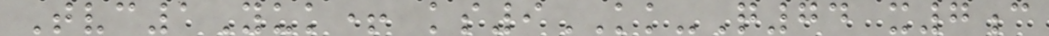Tvc1Yuk+ ks9KK-Q74 x7c
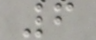6
